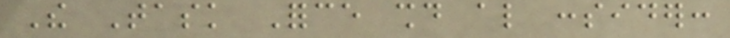The Task Force should also consider:
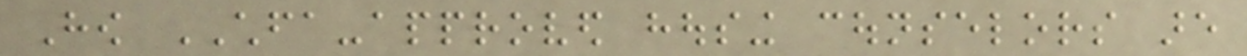How CHFA-approved housing counselors are
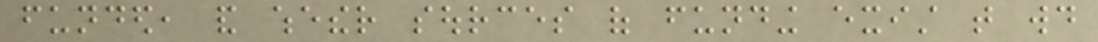funded, and whether sources of funding exist that would
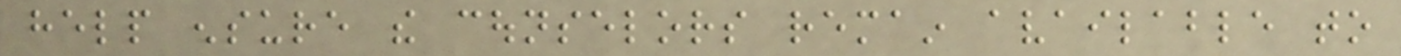help ensure the counselors remain available to
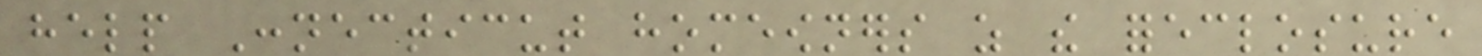help Connecticut homeowners as the foreclosure
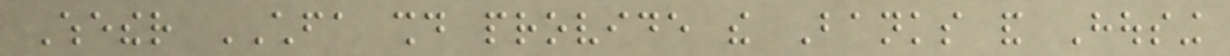Whether CHFA should provide the Banks and Housing
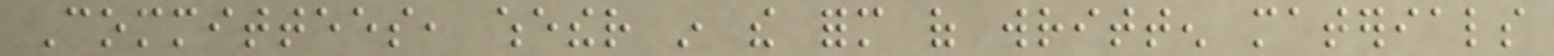Committees, whether in the form of written materials
